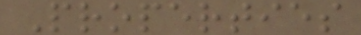Properties
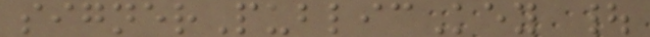signerPublicKey |
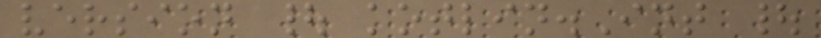version | kotlin.Int |
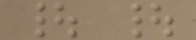| |
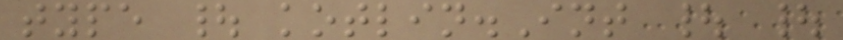type | kotlin.Int | |
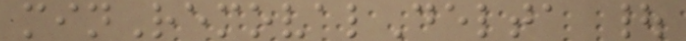minRemovalDelta |
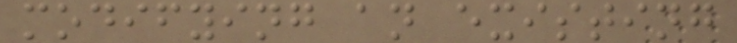modifying an existing
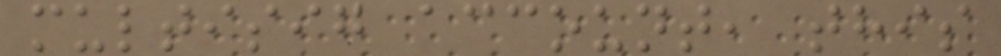multisig account, this
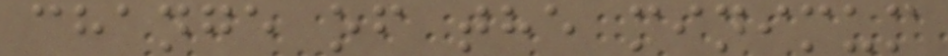change of the minimum
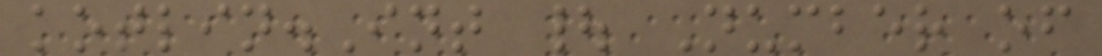kotlin.Int | Number of
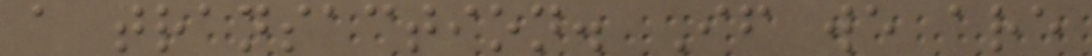a transaction. If we are
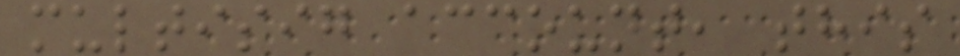multisig account, this
